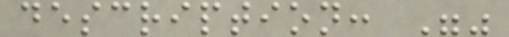description: ""
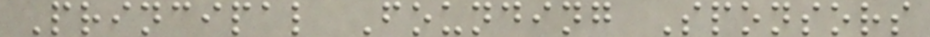Principal Founding Sponsors
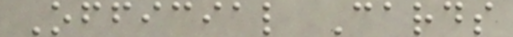Official Cards
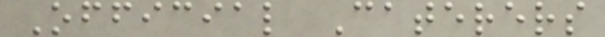Official Caterers
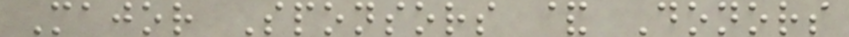Major Sponsors & Donors
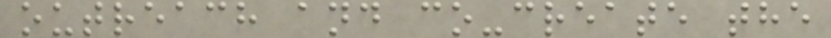outreach and co-create the
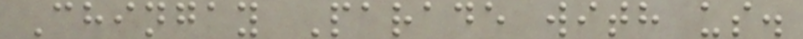Chingay Parade with us.
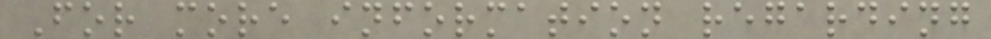For more information regarding
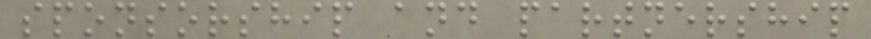sponsorship and partnership
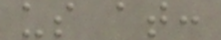us at:
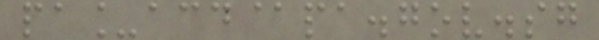pa_acd@pa.gov.sg
